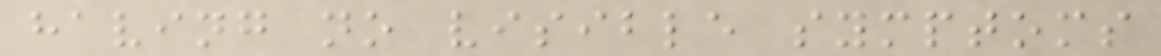having no visible symptoms
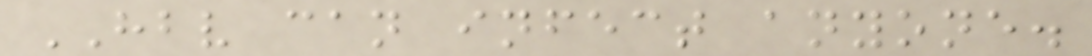HBV can infect anyone.
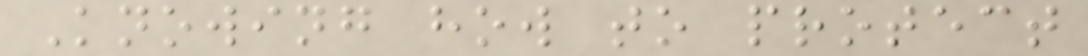Knowing how to protect
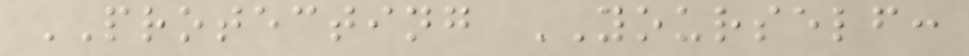PROTECTING YOURSELF:
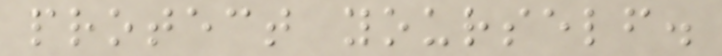protect yourself.
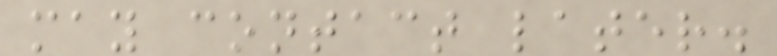may contact later.
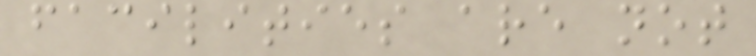facilities are not
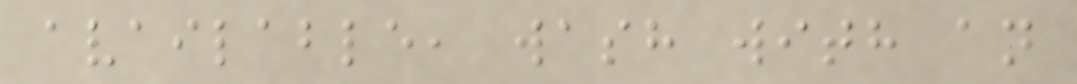available, wash with an
